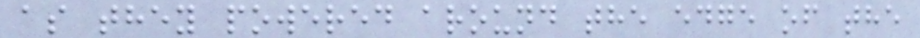as they powered around the edge of the
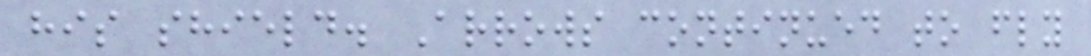his shield. Arrows continued to fly
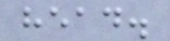head.
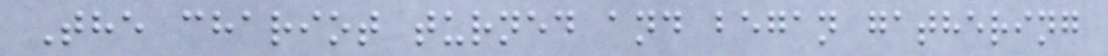The chariot turned and began gathering
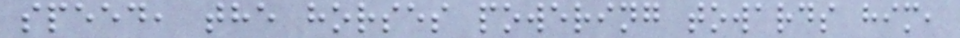speed, the horses powering towards him,
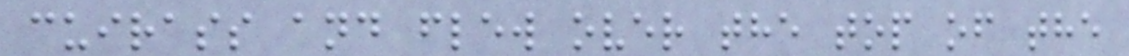cuirass and flew over the top of the
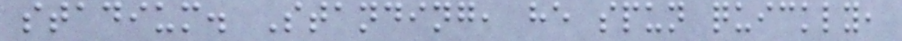stadium. Standing, he spun quickly,
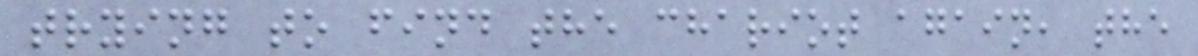trying to find the chariot again, the
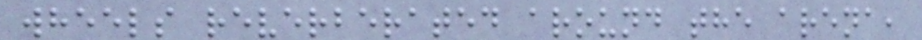wheels reverberated around the arena,
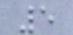5
